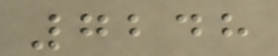7248
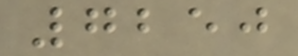7250
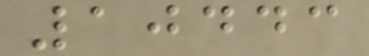10443
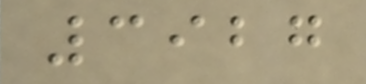3927
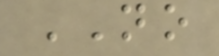NO
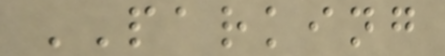PARKING
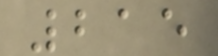215
